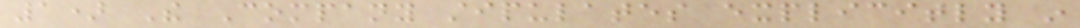1) The Company stipulates explicitly in
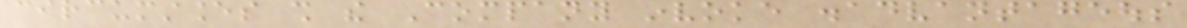circumstances shall the Company invoke disadvantageous
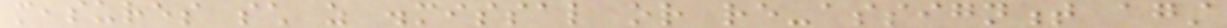measures such as dismissal or re-assignment against
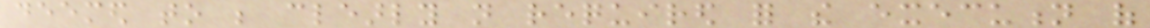deemed to be clearly not required for the execution of
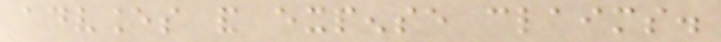advances and expense claims.
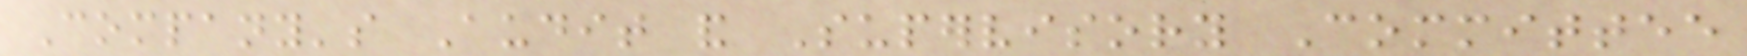Company's Audit and Supervisory Committee
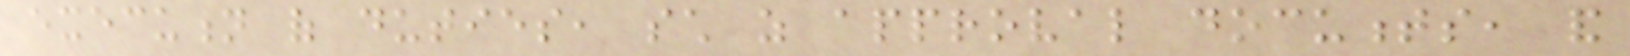execution of duties, such as approval documents, and
